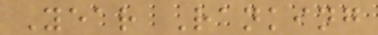Year Ranking
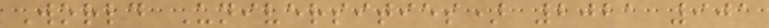World Universities) 2021 901
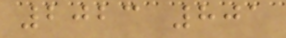2023 801
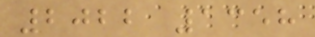2022 1358
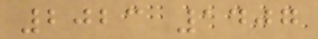2023 1407
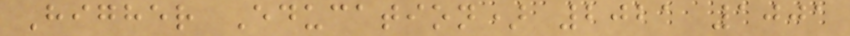Higher Education) 2021 1001
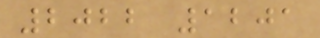2022 1201
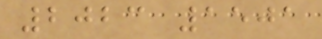2023 1501
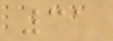31
